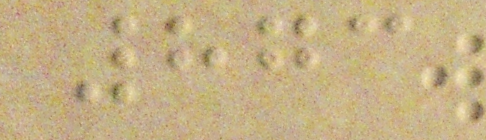873
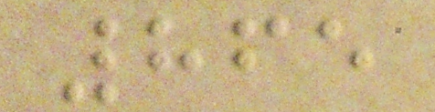865
